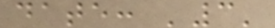date: '3'
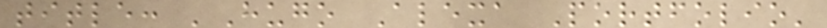title: 'Hugo Alexa Portfolio'
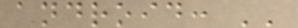android: ''
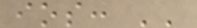ios: ''
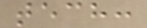tech:
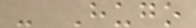- Hugo
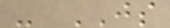- JS
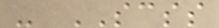- SCSS
